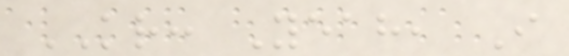KR: Yeah, I
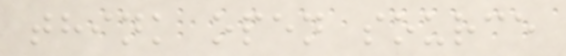think open source
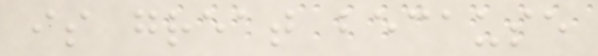is great because
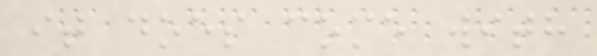it does come with
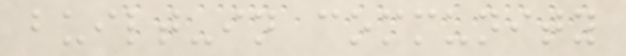built-in community
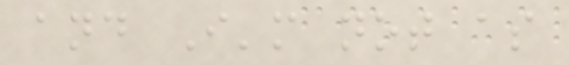and I'm not as
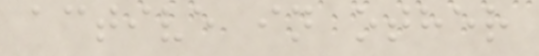active in other
